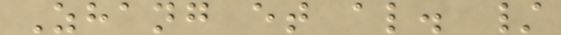Zhang et al. /
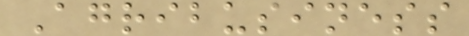Agribusiness
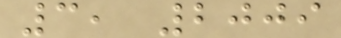3, 2009
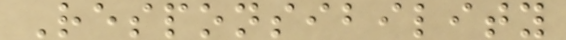Responsibility
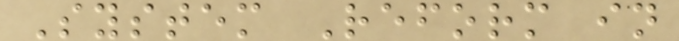System Reform in
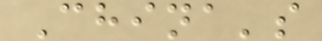China's
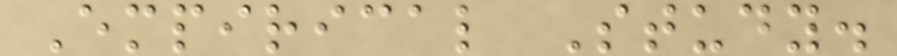Empirical Study.
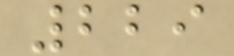229
